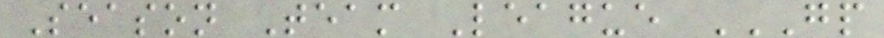Season Team League GP
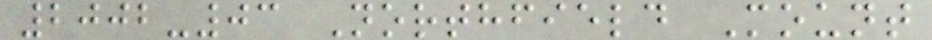2002-03 Northfield Mount
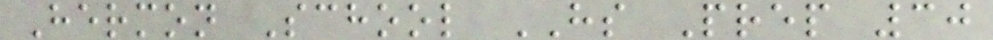Hermon School HS Prep 30
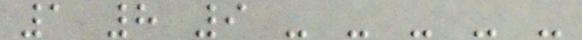1 8 9 - - - - -
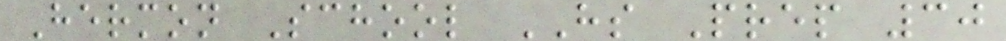Hermon School HS Prep 30
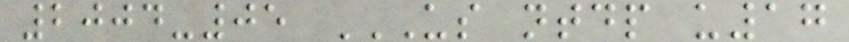2004-05 US NTDP U17
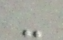-
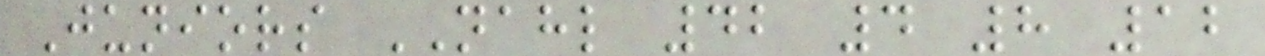Juniors NAHL 42 4 8 12
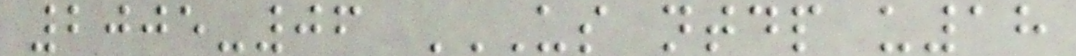2005-06 US NTDP U18
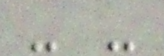- -
